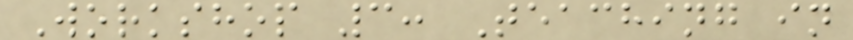Workshop 3: Teaching in
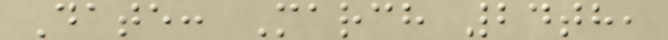Date: March 24th,
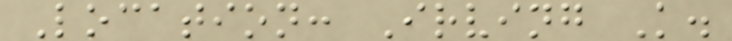Location: Irving K.
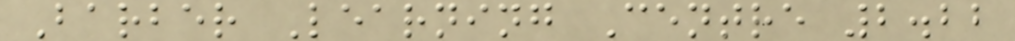Barber Learning Centre 2.22
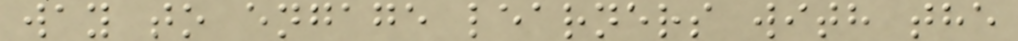way to engage learners with the
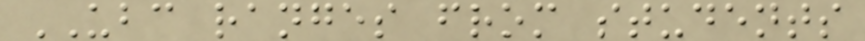UBC ranges from students
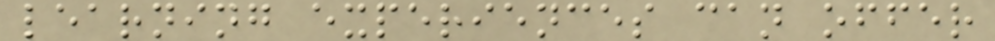learning experiences can offer
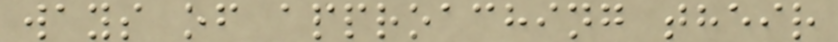ways of approaching their
